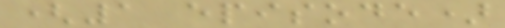(1 episode)
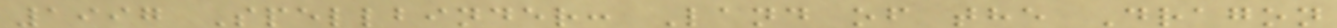1997 Spellbinder: Land of the Dragon
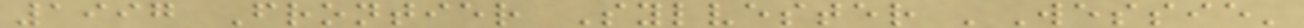1997 Frontier Sylvester 'Wessie'
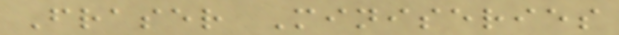Fraser Miniseries
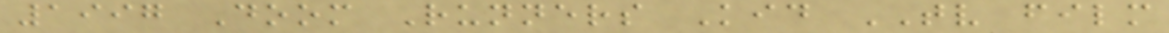1997 Doom Runners Kid TV film
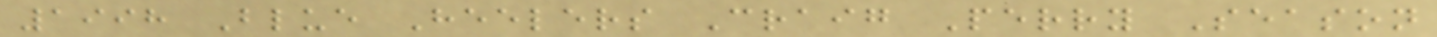1998 Blue Heelers Craig Perry Season
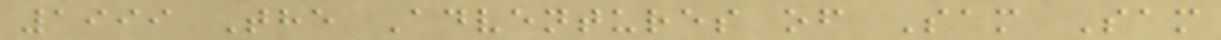1999 The Adventures of Sam Sam
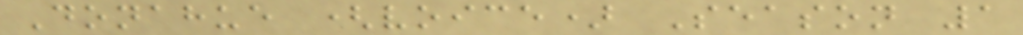Donahue (voice) Season 1
